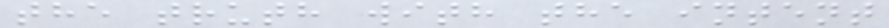the truth with the intent
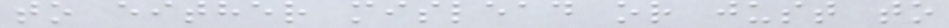to either mislead or just to
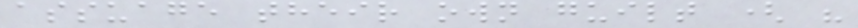assuage their own guilt ( "
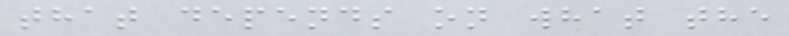that depends on what the
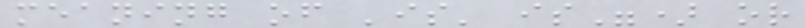meaning of 'is' is") or
